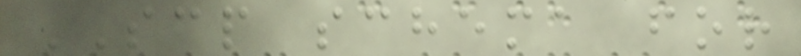SCP schema for
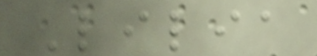Lilia
